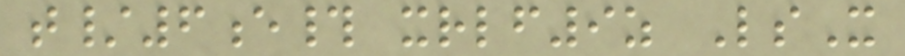t/6e# xrlf9z LsX
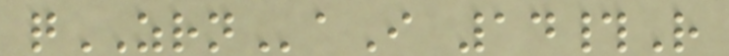qZRNaI 14#R
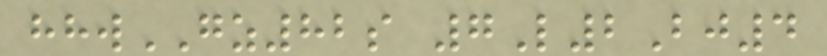hhwGZ82s 7L2Bj4
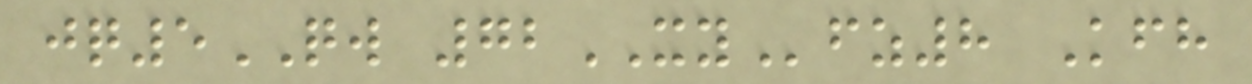jq5QW 72XYfz8 Kfh
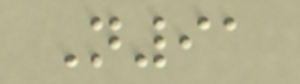N91
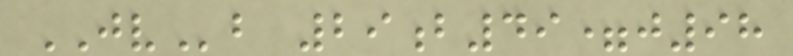JVb 29b49=j98
